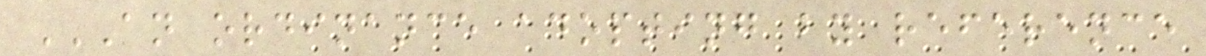AN ORDINANCE ADOPTING BY REFERENCE
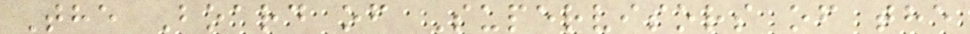The Board of Supervisors of the
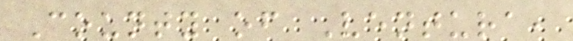County of Ventura,
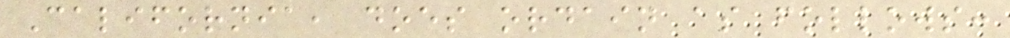California, does ordain as follows:
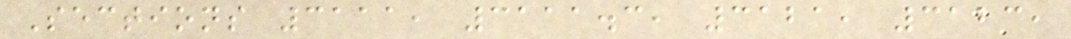Sections 3111, 3111.3, 3121, 3123,
